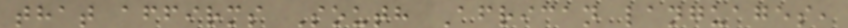that affirms South African languages,
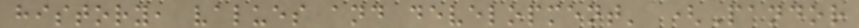history, values and development' (Pandor
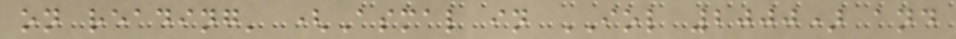on reading' (Asmal in IOL 2000) and
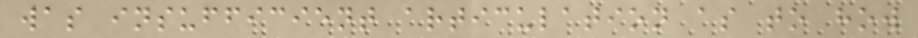was insufficient articulation as to how
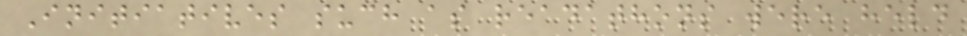Initiatives such as readathons were held
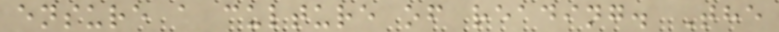ensure a culture of reading. The
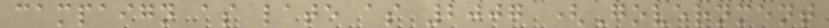campaign as late as 2007 (Government
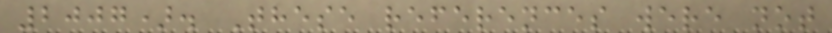2007). These references were not
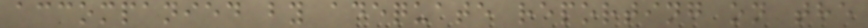accompanied by adequate reporting on the
